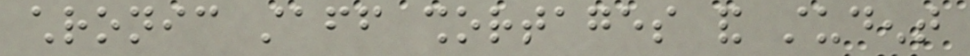chronic staff shortages and student
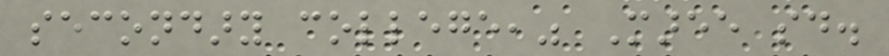secondary college," Maree said.
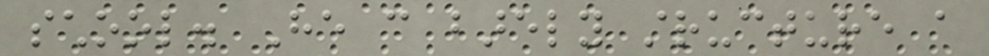school. He can barely structure a
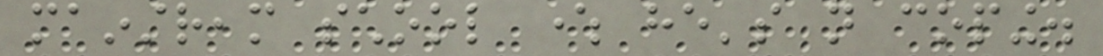mainstream school where he's not coping.
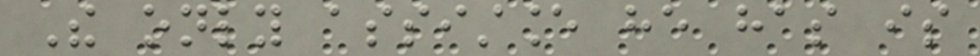The only assistance he has is
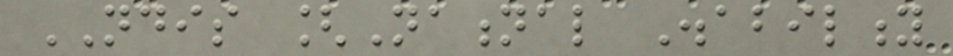NDIS [National Disability
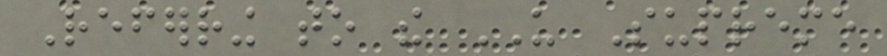Referring to the US Supreme
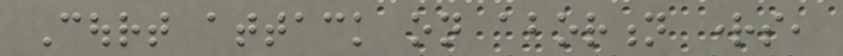Court attack on abortion rights,
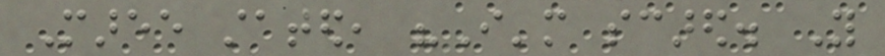Maree stated, "I'm scared. You
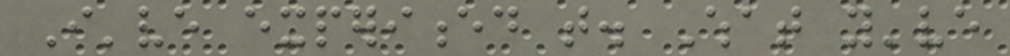I've experienced that. What you've
